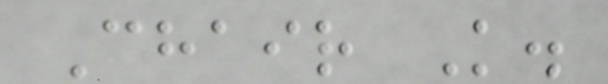Chair K.
